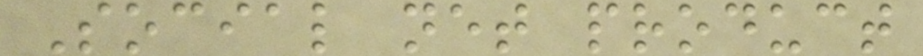Social net product
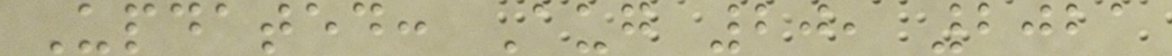Updated: Aug 20, 2021
